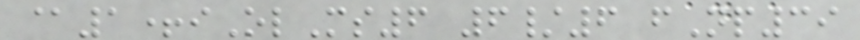@1+iOlMs6 6/6 fNp39
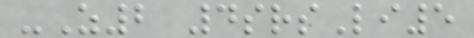-Z2 4srsLi5
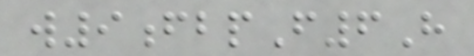w9fbpF6H
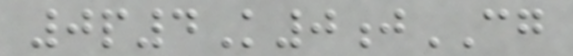0p4K0jCG
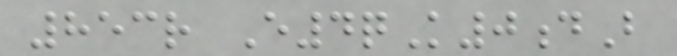853r E4qK0dB
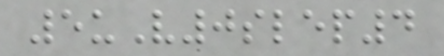5uV0slep4
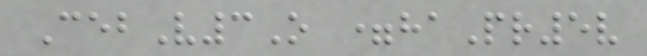CebV3O =haPr5v
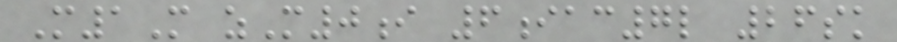M1M zM0i 6iac7l 26sk
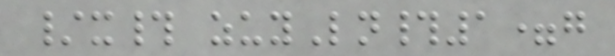/x# zuyLn#1=g
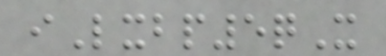iLxbp5qX
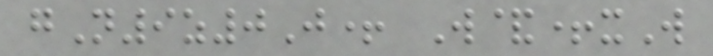gN9z0J+ W&+xW
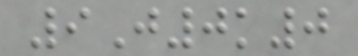9J0k0
